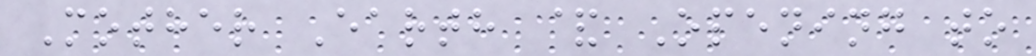Mother Earth & Opening to
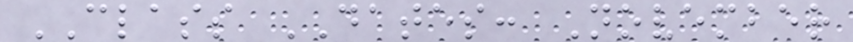CLASS DATES: November
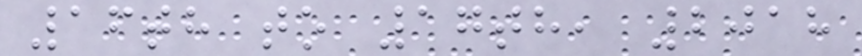16th to 17th, 2018
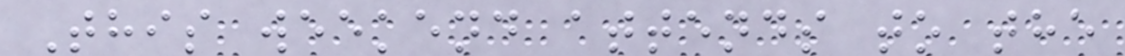This weekend attends to the
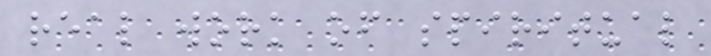real work of spiritual
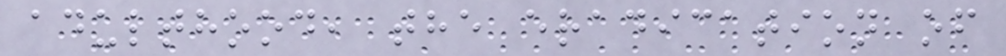adulthood, the eradication of
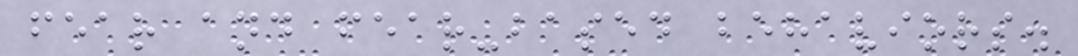fear and fear-based behaviors.
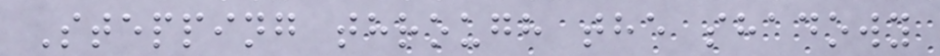Stepping through the shadowy
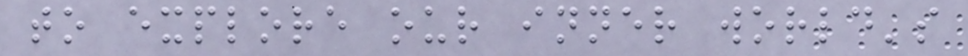to explore our inner world's
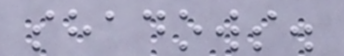shadows.
